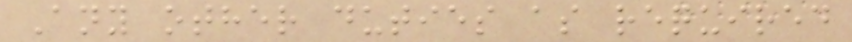Any other duties as required
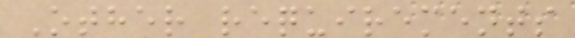Other requirements
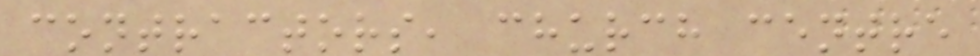contractors, church centre
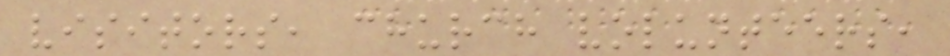visitors, church volunteers,
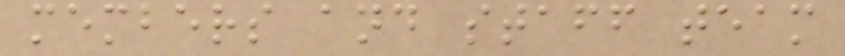members and staff team
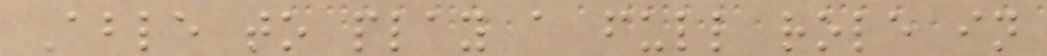Able to play a full role in
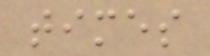times
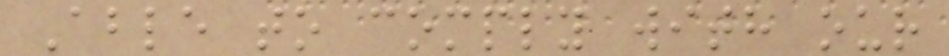Able to comply with our
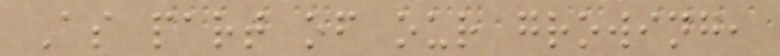As part of our growing,
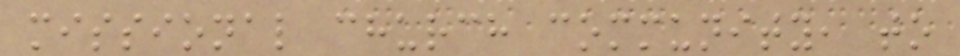missional church community, to
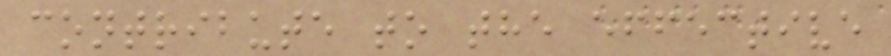contribute to the effective
